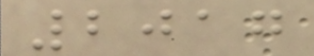2017
